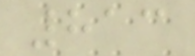813
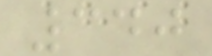340
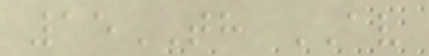15TH AV
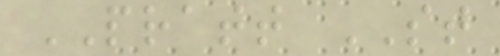PRATT ST
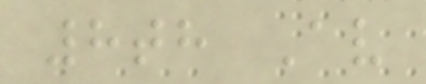8th Av
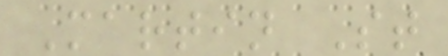Martin St
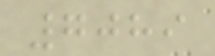7089
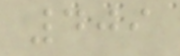409
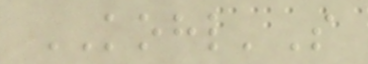KOHL'S
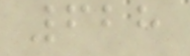628
